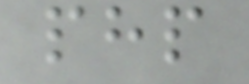php
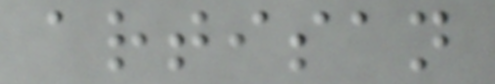artisan
